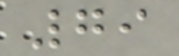79
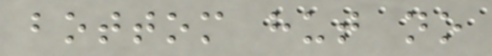bottom hut no
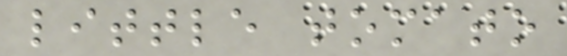little tomato
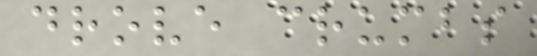drove crumbs
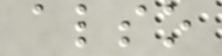also
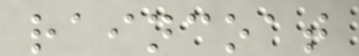raincoat
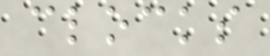clocks
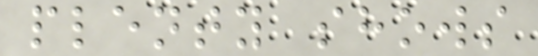plenty shows
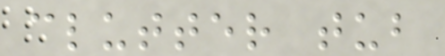clutter tub
